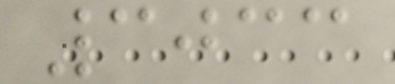3033
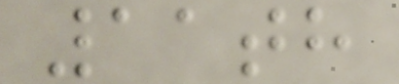11th
